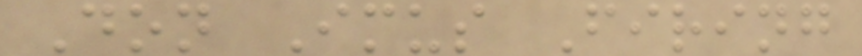Don Imus Firing
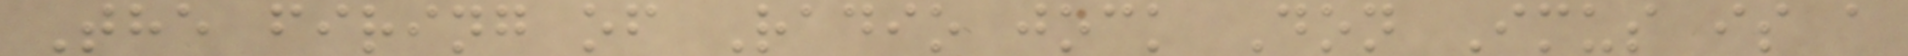The firing of Radio jock Don Imus is a
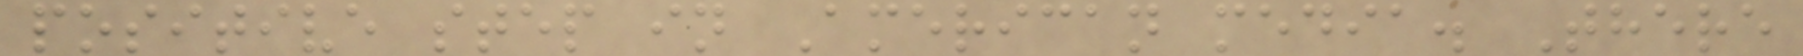positive step in American media. There
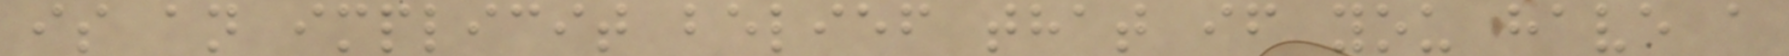is an implicit belief that if you have a
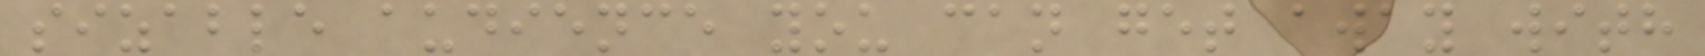sizable audience you can get away with
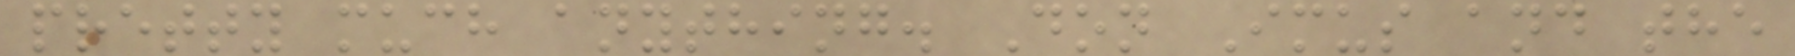pretty much anything. Don Imus and the
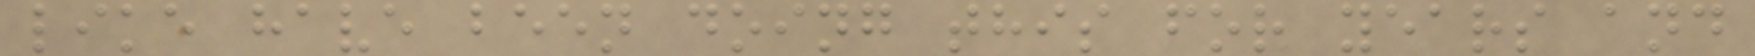like have been doing this for years and
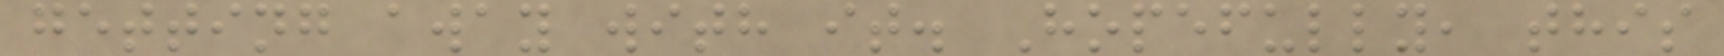getting away with it. Hopefully, this
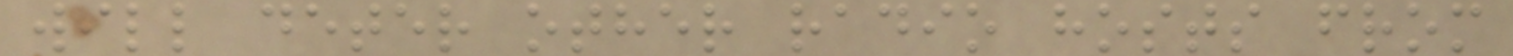will deter other radio hosts from
